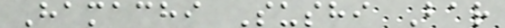Hamachi Sushi Bar
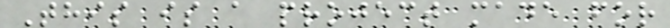This is a project made for
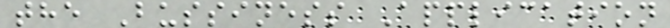the Bussiness Application
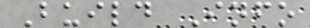Build Info
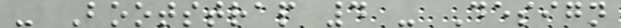- Bootstrap 4 - Design
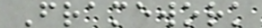Framework
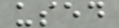used
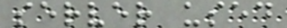server used
